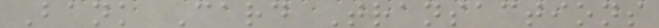Bank Card Transactions
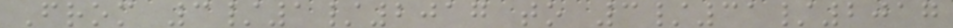From 3/1/2017 to 3/31/2017
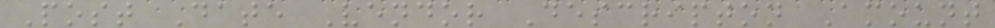Post Date Vendor Descripton Amount
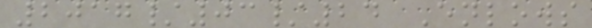2017/03/24 Enlows
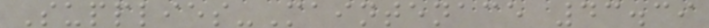Supplies-Maintenace 43.39
